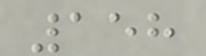158
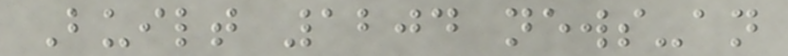Built 1204 news-an
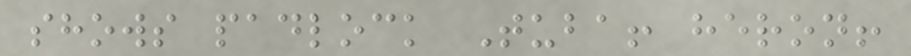shows padlock Tuba! heron!
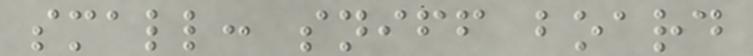small: sniff board
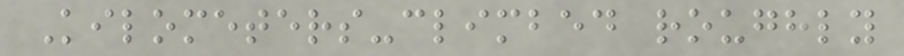Kilometers-climbed roughly
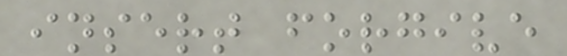insert forgive
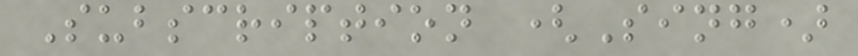Subscription (Sing)
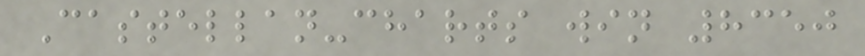Castellan-charts win 8350
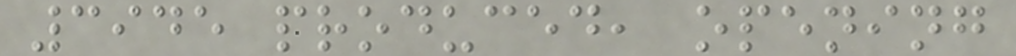3945 produced, opening
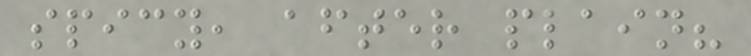spicy, after plain?
